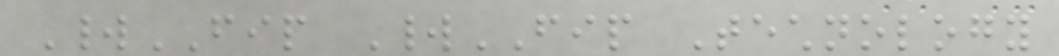WorldFIP WorldFIP Technology
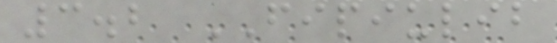3.2 FIPIULIB
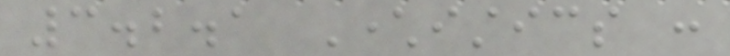3.2.1 Characteristics :
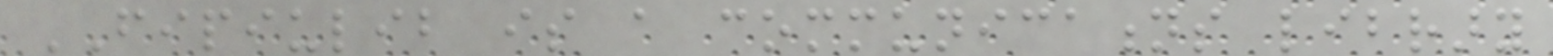FIPIULIB is a communications library
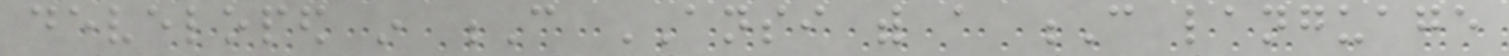developed in C ANSI with a C language
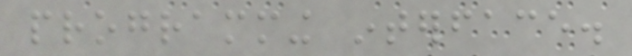programming interface.
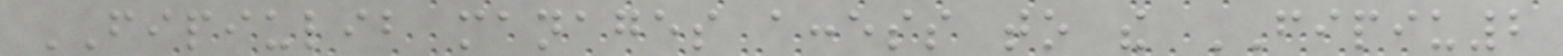FIPIULIB manages access to the FIPIU2
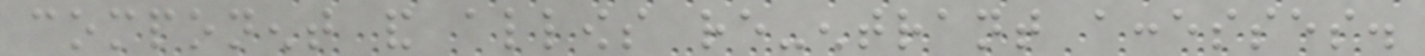component and allows re-entrant accesses.
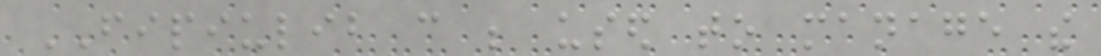FIPIULIB can be used to manage the
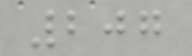207
